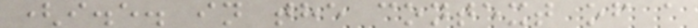(i.e. in the context of a
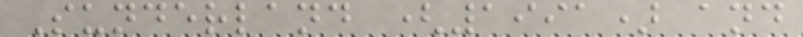Sunderland (1991) and
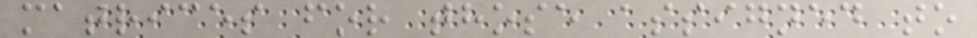matrices for those assigned to
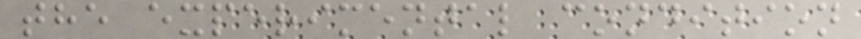the experimental condition
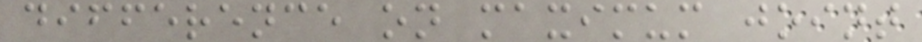difference on maximum joint
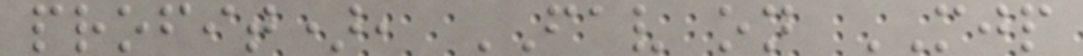profit), FAV on MJP
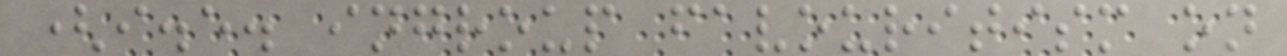(i.e. ingroup favouritism on
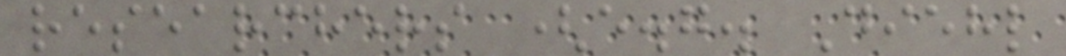researchers (e.g. Diehl
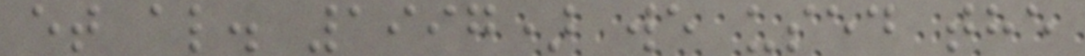et al. 1997) we used the
